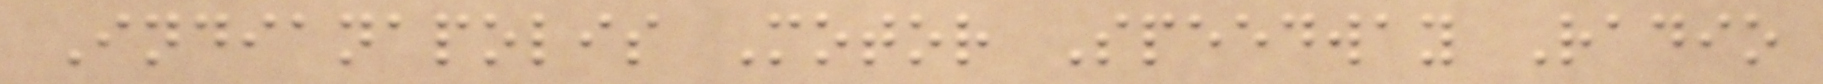Indianapolis Motor Speedway Radio
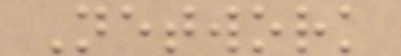Network
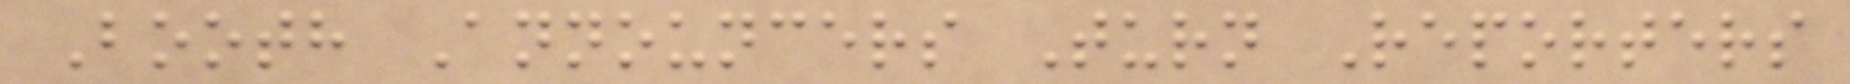Booth Announcers Turn Reporters
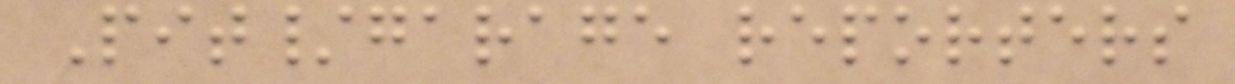Pit/garage reporters
